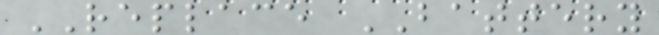REPLACE BATTERY
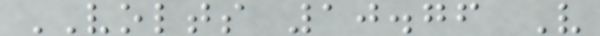VOLTS 10.76 V
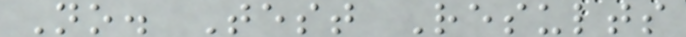No. Test Results
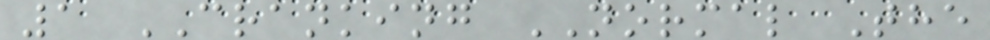1 CRANKING NORMAL The
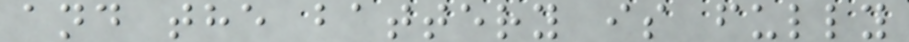and the battery is fully
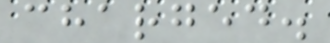charged.
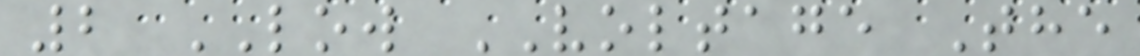2 LOW VOLTAGE The
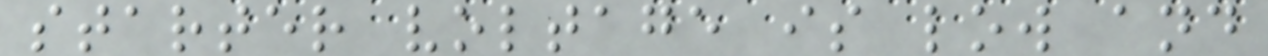starter voltage is low and
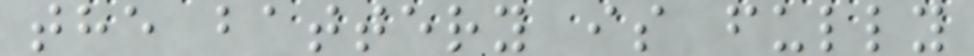the battery is fully
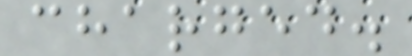charged.
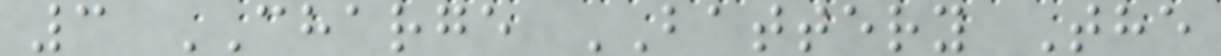3 CHARGE BATTERY The
